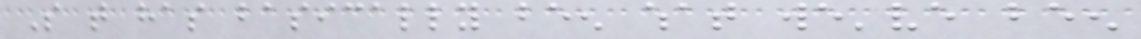So that has basically been what we've been
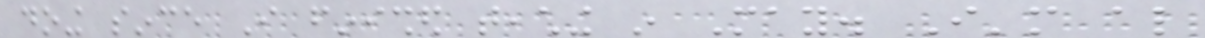doing since I finished teaching in May. I'm also
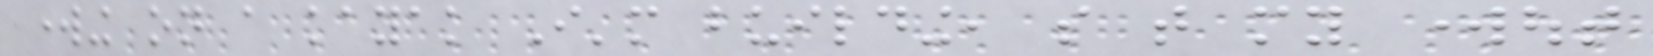working on a kayak I'm building, so that my workout
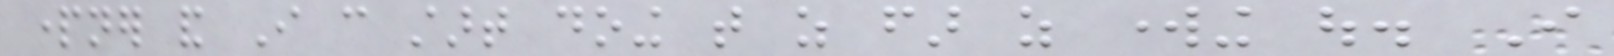partner and I can start doing that as far as working out. I
